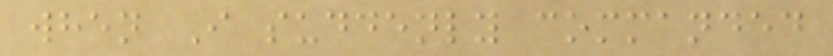when I suddenly commanded
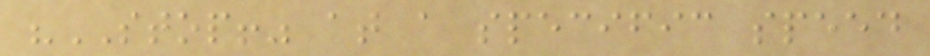"STOP!" at a specific speed
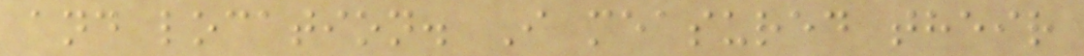and location. I measured their
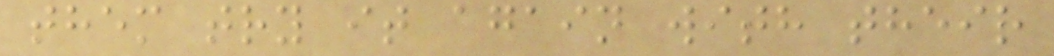them try it again with their
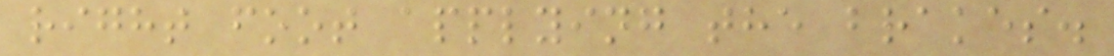right foot applying the brakes.
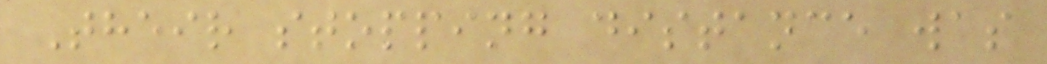Their stopping distance was
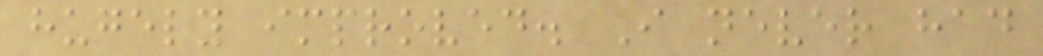hugely improved. I never had
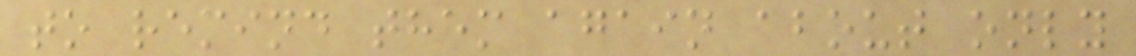to remind them again about only
